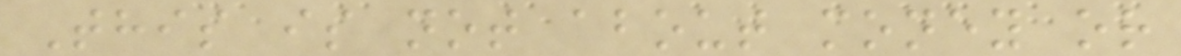This is not about money or
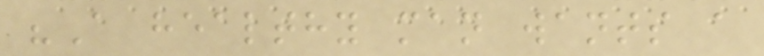"A healthy man wants a
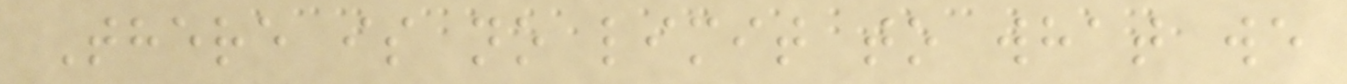There is no limit to what we
